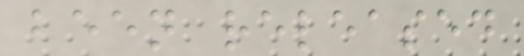been released
